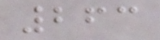263
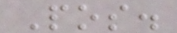Pos.
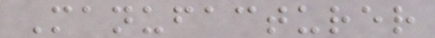Manufacturer
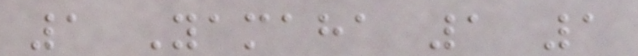1 Yamaha 1 1
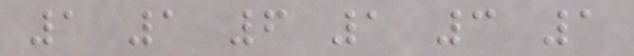1 1 6 1 3 1
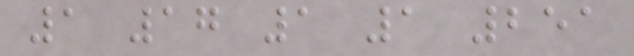1 17 1 1 251
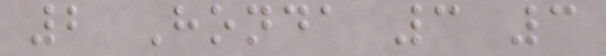2 Honda 3 3
